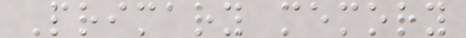Primary memory
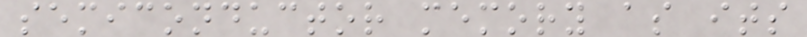semiconductor memory as its
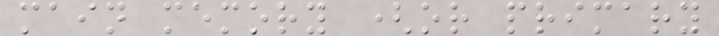main memory (or primary
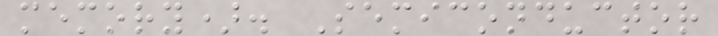memory). Semiconductor
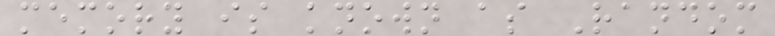memory is known as Random
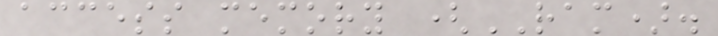access memory (RAM).
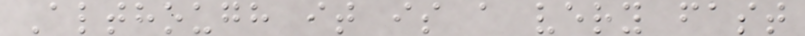Although it is a very fast
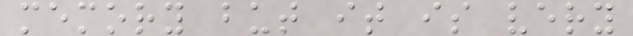memory but it is very
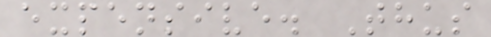expensive. Thus
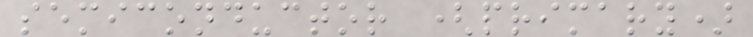semiconductor (primary)
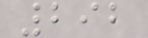292
